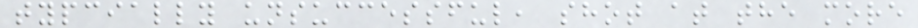typcially unsuccessful, shot at the more
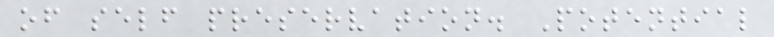of self preservation. Potential
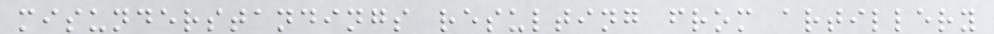misunderstandings resulting from artillery
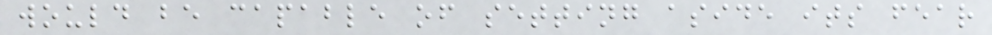would be capable of setting aside its fear
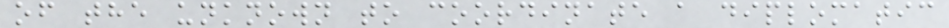of the unknown to coordinate a diplomatic
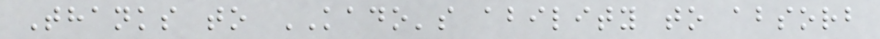Thanks to KADO's ability to absorb
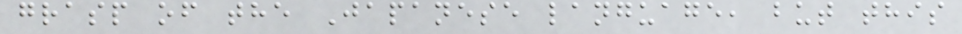grasp of the Japanese language, but this
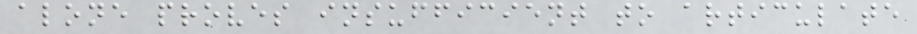alone proves insufficient to articulate
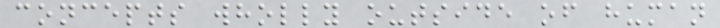concepts wholly outside of human
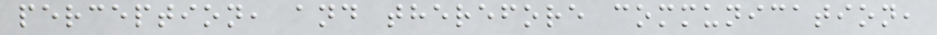perception, and therefore communication,
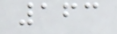163
